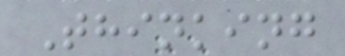Thinking
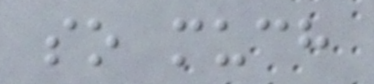so much
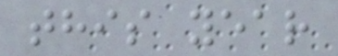this year
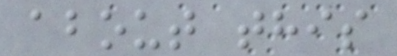about this
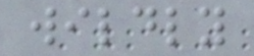wildly
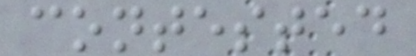contested
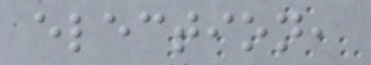election,
